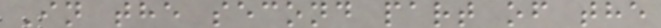In the second part of the
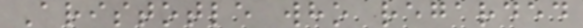Aristotle who regarded
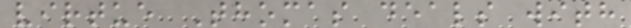virtue Thomas deals with
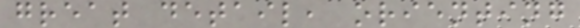great detail, orienting
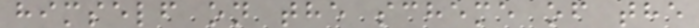himself on the scheme of the
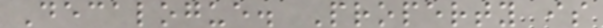Decalogue. Property is
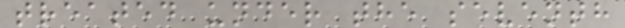treated under the seventh
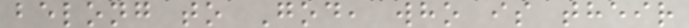belong to God, who is their
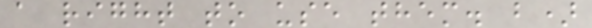a right to use them. b)
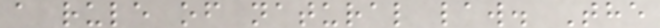a rule of natural law. The
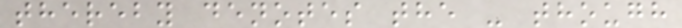thereby denotes the - though
